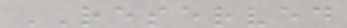RESERVED
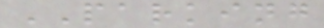PARKING
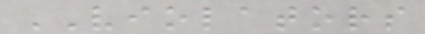VIOLATORS
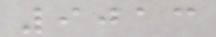9013
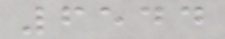6544
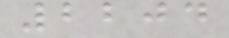2204
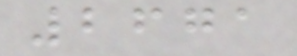2671
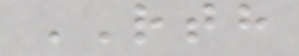RTH
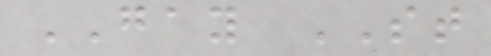GAY ST
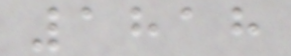1818
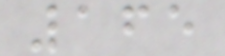165
